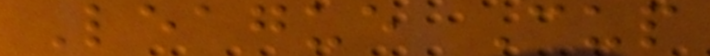League Cup
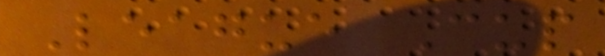League Cup
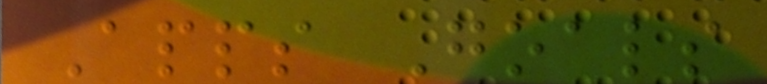Apps Goals
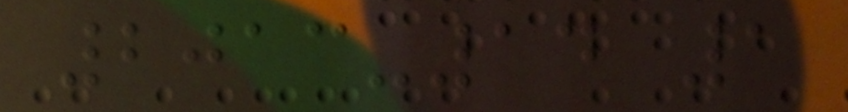2013-14 1
